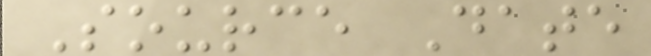Source Date
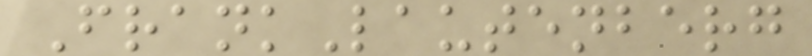FrankLautenberg
